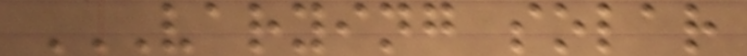VARYING SOLAR
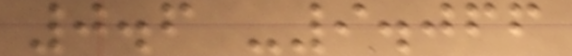0.6 -9.066
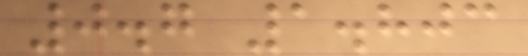0.7 1.803
